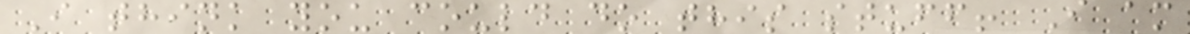I think you could do this stuff! I am
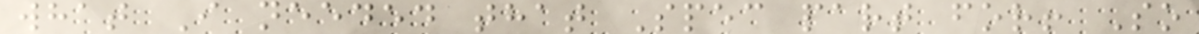what I needed that Spec part for! So
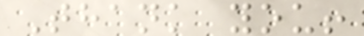Thank you!
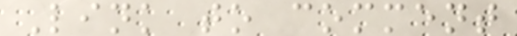Link to comment
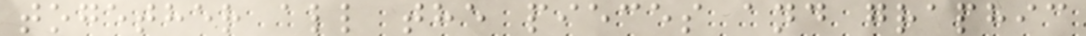together all the pieces and graphic
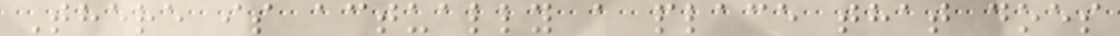There is actually a place that does
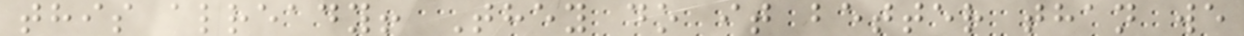this already! They do it better than we
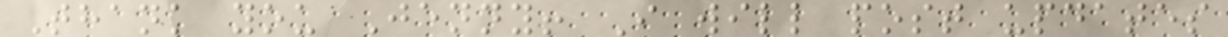Thank you Jenny! I will post updates
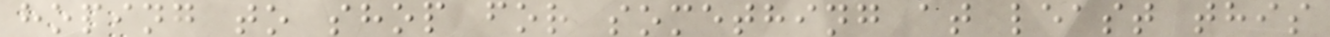hoping to shop for something at least this
